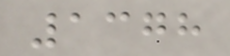1378
